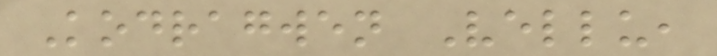Kodragwen Vellu,
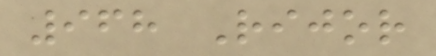968 Rijor
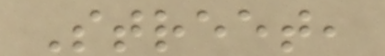Street,
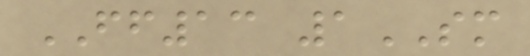FF13 1SM
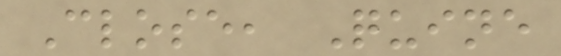Close, Quine
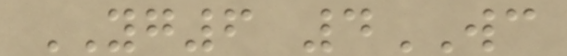YG6 4WC
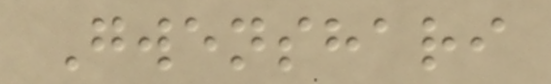Gwenshari
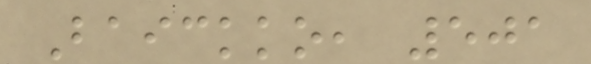Baickko, 501
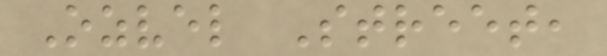Ozvel Street,
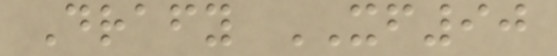Drafy XF90
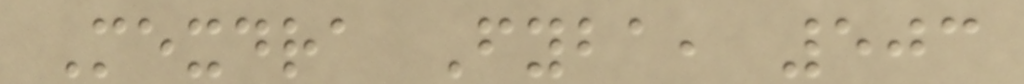Mexdra Fyba, 503
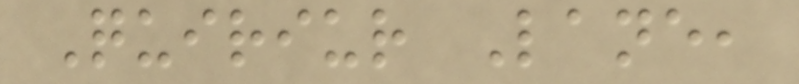Quiriur Lane,
